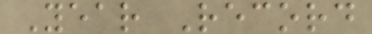Year Record
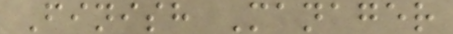Finish Manager
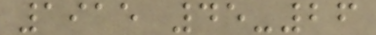1915 45-26
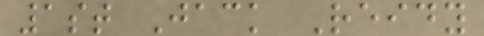1st Jack Reidy
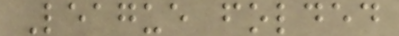League folded
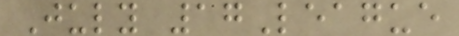July 17League
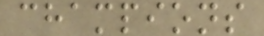champions
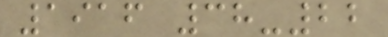1916 38-22
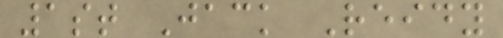1st Jack Reidy
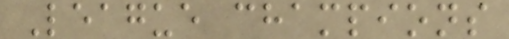League champions
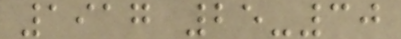1917 25-30
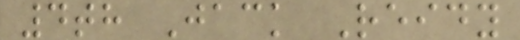4th Jack Reidy
